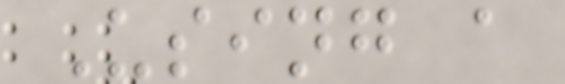Using a
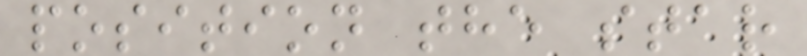position the star
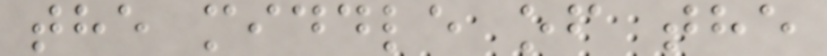the middle of the
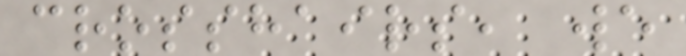crosshairs, we
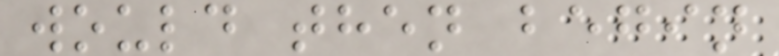would then begin
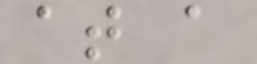at a
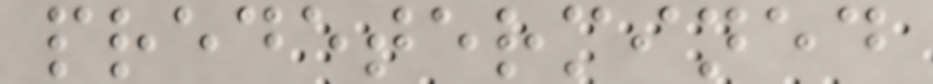predetermined
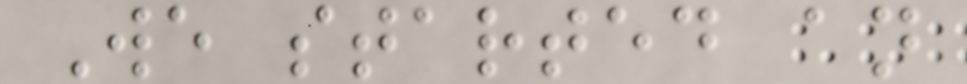We started an
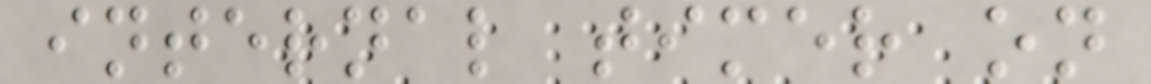internal timer on
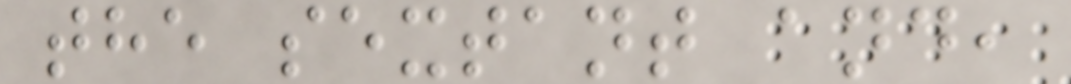the sextant and,
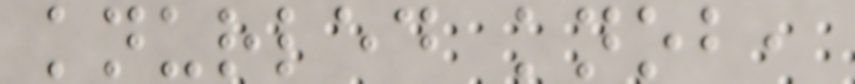knurled knob,
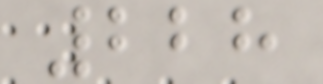228
